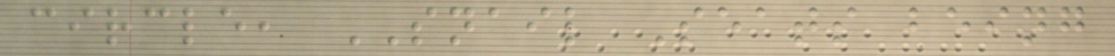circle, SNAIL Seats being
